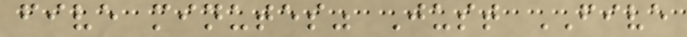five minutes" Just FIVE
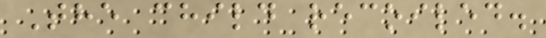The child recoiled.
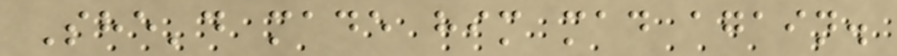She'd made him mad again.
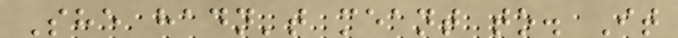She hadn't meant to. It
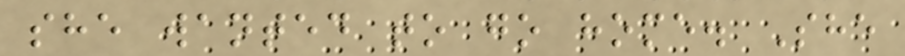she wanted to go home. She
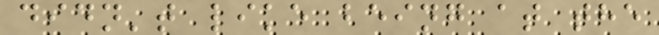didn't like being at the
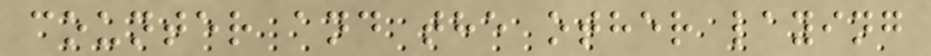counter and the other laying
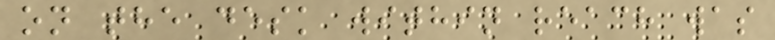on the desk within reach was
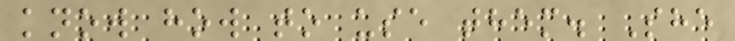know how to use them. She
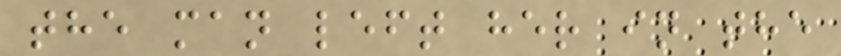the man left her in the
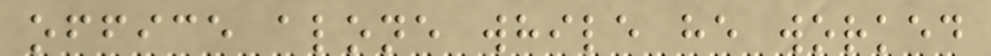office alone while he worked
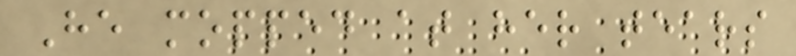He mopped at her tears
